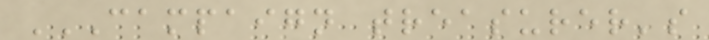CAMPAIGN TREASURER'S
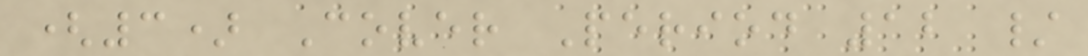(3) Cover Period 12 /
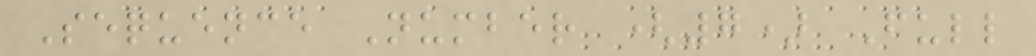Sequence Number (7) Full
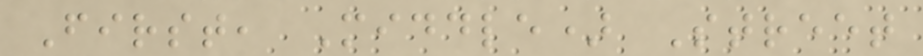First, Middle) Street
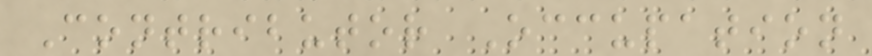Contributor Occupation
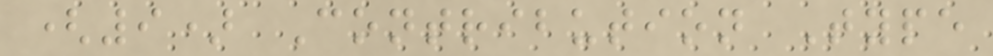(9) Contribution Type
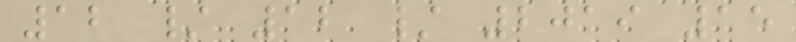12 / 12 / 2019 15
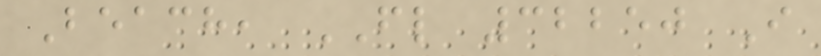Beach, FL 32250 I
